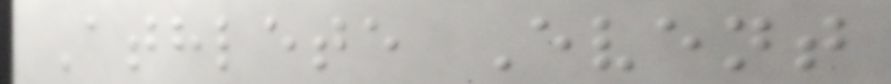Athlete Event
